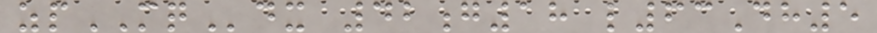zpMQdx 42g18 l63Dh5
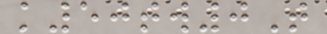k50tw0T
